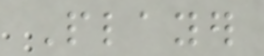Player
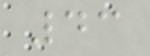43
